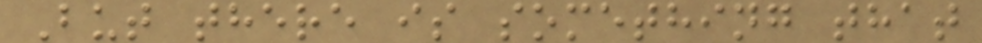But there is something that
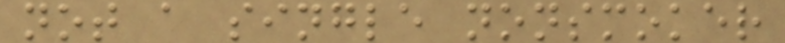not a single nonsmoker
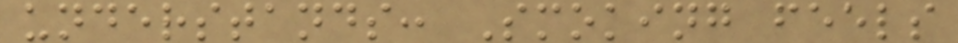understands: Smoking feels
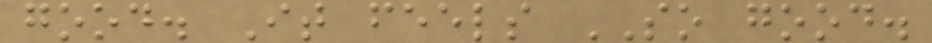good. It feels SO good.
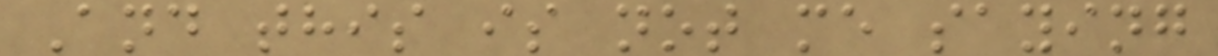And this is not me saying
